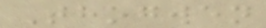Thogwen
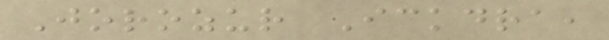Jorozur Ickdra,
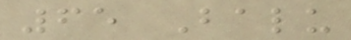65 Balu
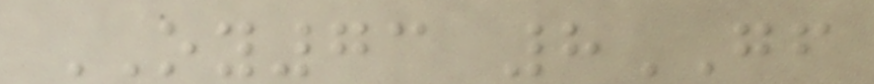OY73 8GF
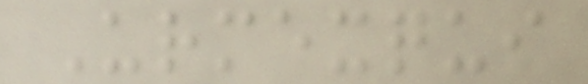Urmexqui
